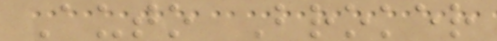Auto Broker
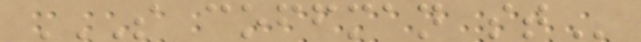S COFFMAN ST
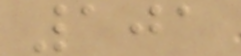101
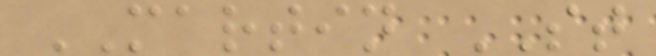MARTIN ST
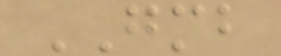GMB
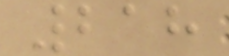218
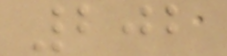202
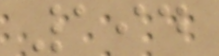194
